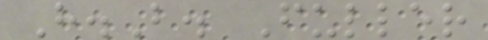H.B. Fuller
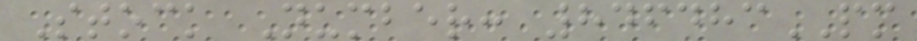Stock Number: 846483PM
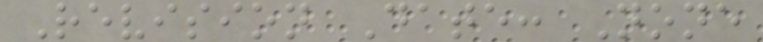Revision Date: None
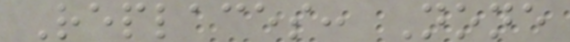Replaces: None
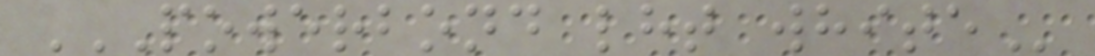POWERBOND LHT WHITE
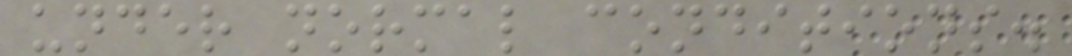under normal conditions.
